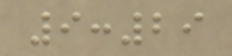9:29
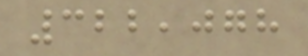322,078
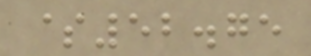$52.75
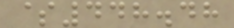$448.48
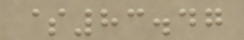$83.47
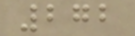272
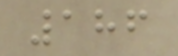186
